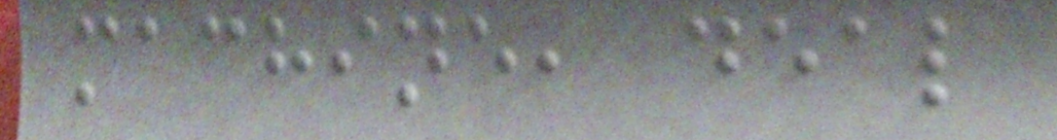machine, deal
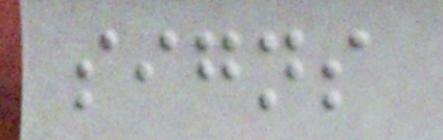signs
